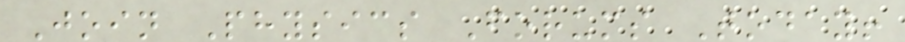Join Physics Forums Today!
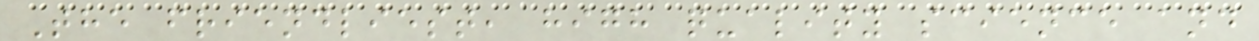The friendliest, high quality science and
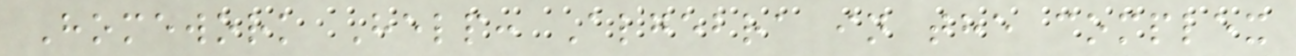Homework Help: Algebra in the complex
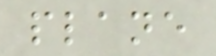plane
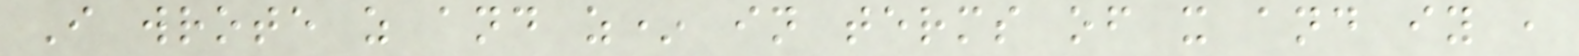I wrote z and z* in terms of x and iy ,
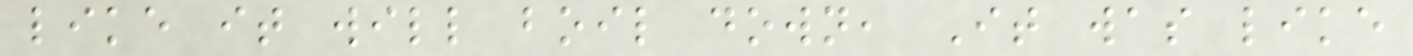like it will boil down, It was like
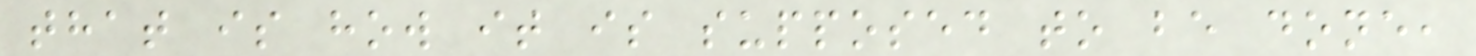that is how it is supposed to be done,
